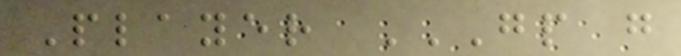Player GP G
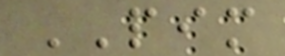PIM
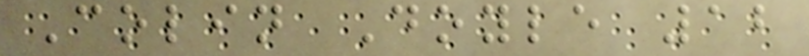Colin Doyle 12
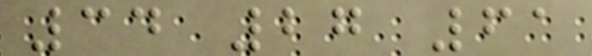34 27 61
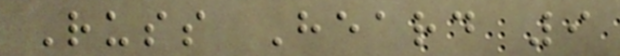Russ Heard 9
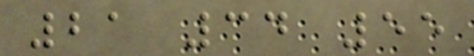21 34 55
